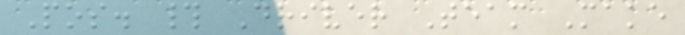Pos. # Driver Team Make
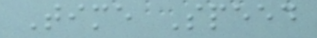Time Speed
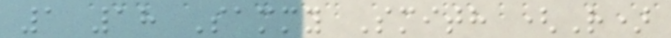1 18 Sammy Smith (R)
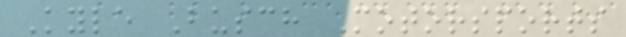Kyle Busch Motorsports
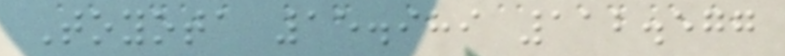Toyota 15.989 112.577
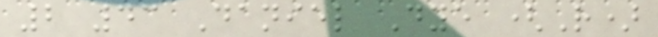2 43 Daniel Dye (R)
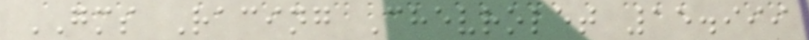GMS Racing Chevrolet 15.999
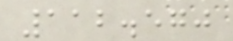112.570
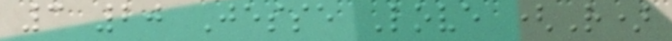3 20 Jesse Love (R)
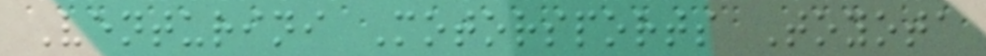Venturini Motorsports Toyota
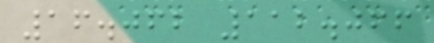16.062 112.066
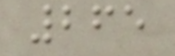265
